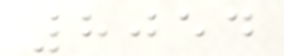8054
